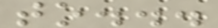to...
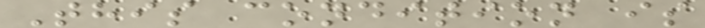This condition is
